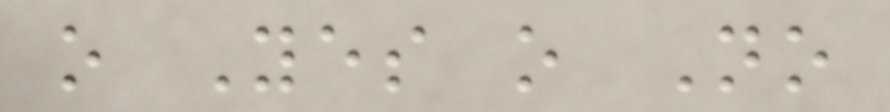o Yes o No
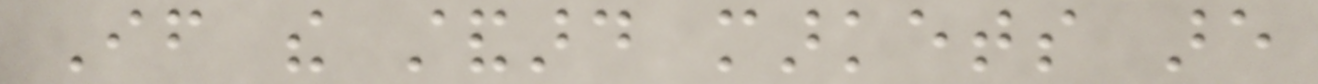If the standard markets are
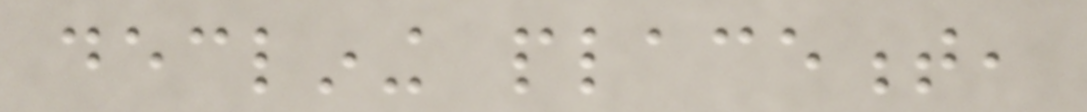declining placement,
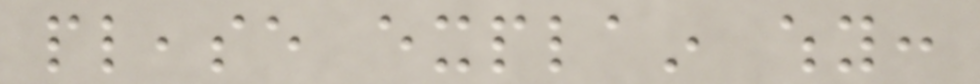please explain why:
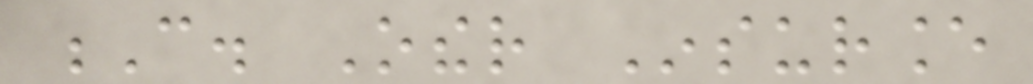C. Other Insurance
